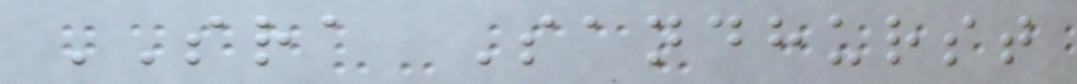SRA Sandhurst
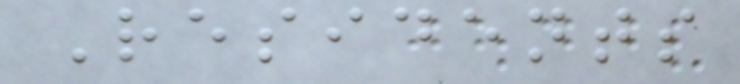Residents
